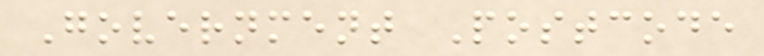Government Postcode
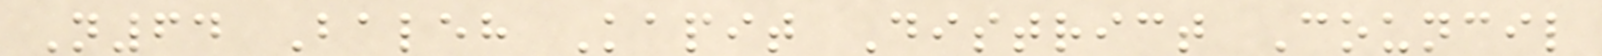N64 Baleh Kapit District Council
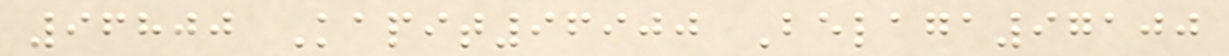96800 Kapit96900 Belaga97100
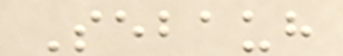Sebauh
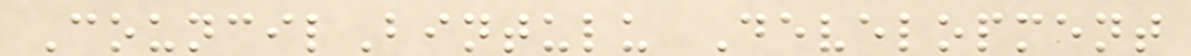CouncilBintulu Development
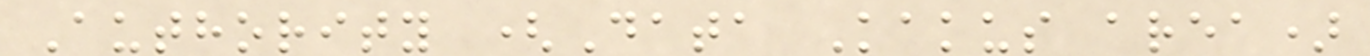Authority (Data Kakus area)
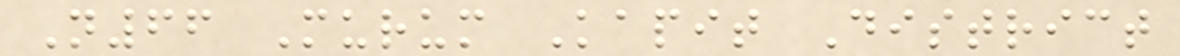N66 Murum Kapit District
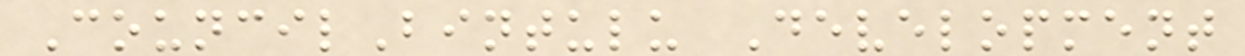CouncilBintulu Development
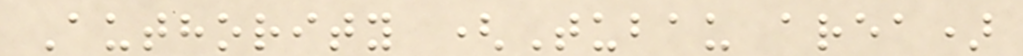Authority (Tubau area)
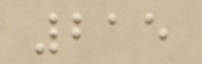215
